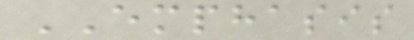EMPHASIS
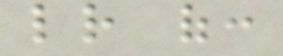letter of:
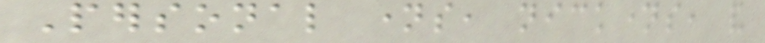Personal names, nicknames, and
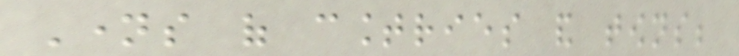Names of countries and towns;
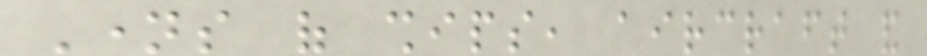Names of ships, aircraft and
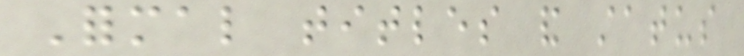Formal titles and status
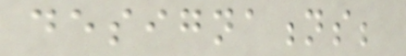designations;
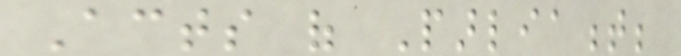Acts of Parliament;
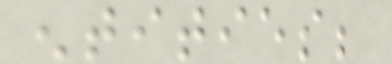entities;
